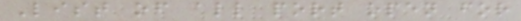List of all port open for
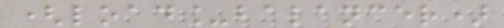(load_balancer)
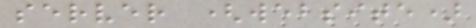server (website)
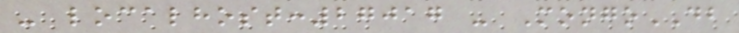- localhost:27017 - MongoDB
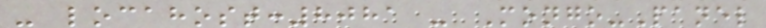- locahost:8081 - Mongo-Panel
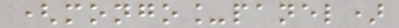(mongo_panel)
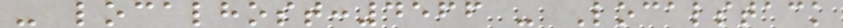- localhost:4566 - Localstack
